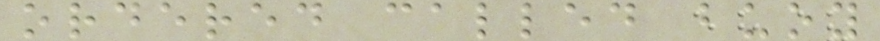ordered called buoy
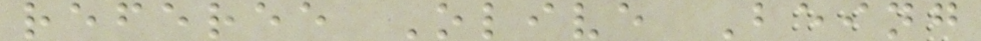referee Olive Being
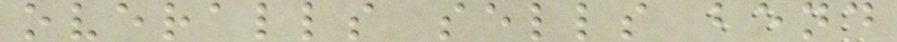overalls sells bend
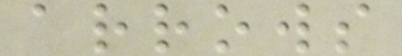arrows
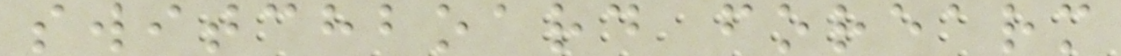switchboard forearm
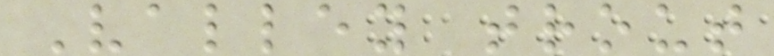Valley trout
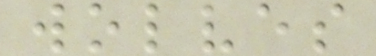wolves
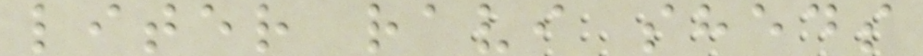liter ravi sheds
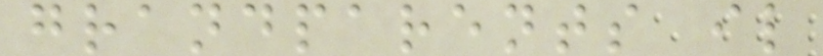grandparents il
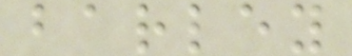barley
